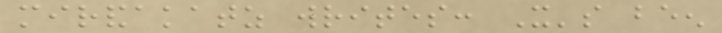mirandakatz writes: It's been
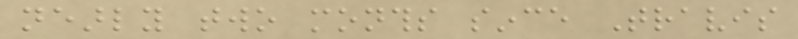nearly two months since Travis
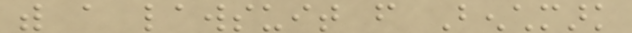with a lawsuit from Benchmark
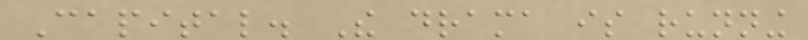Capital. The drama is running
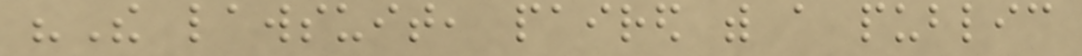"The lawsuit, paired with a public
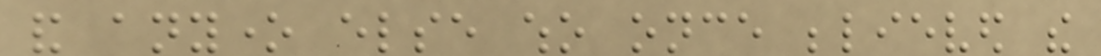and anyone else who once believed the
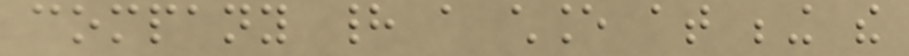company had a chance at being the
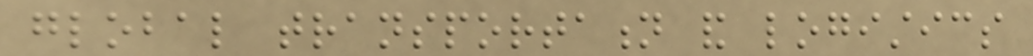global transportation and logistics
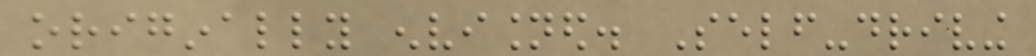originally envisioned. Self-driving
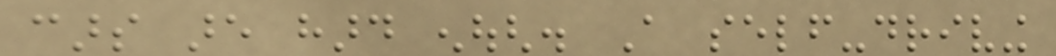cars are hard enough. A self-driving
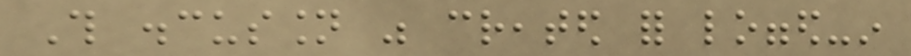This discussion was created for logged-in
